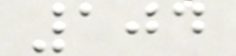104
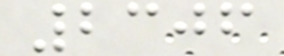2306
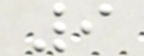9
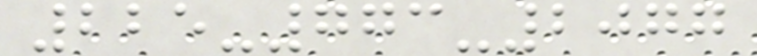225-773-2077
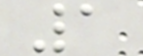1
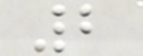2
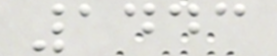1443
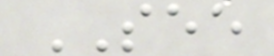SEE
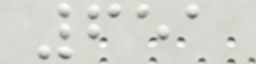651
